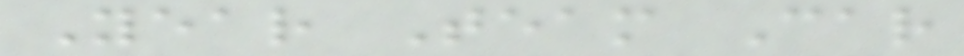Year Team Car
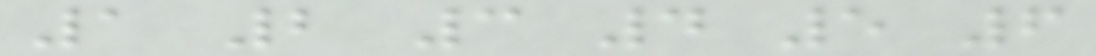1 2 3 4 5 6
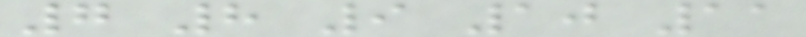7 8 9 10 11
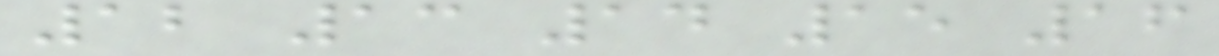12 13 14 15 16
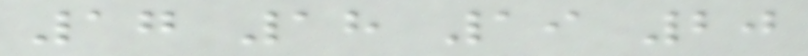17 18 19 20
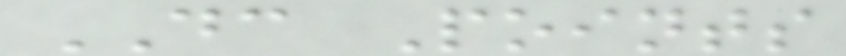DC Points
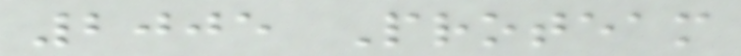2005 Proteam
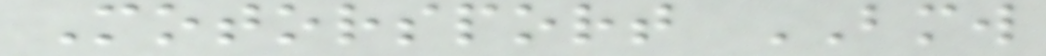Motorsport BMW
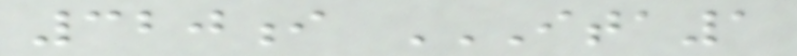320i ITA1
